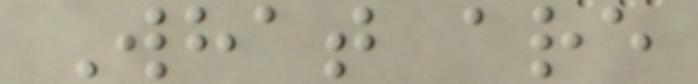What are
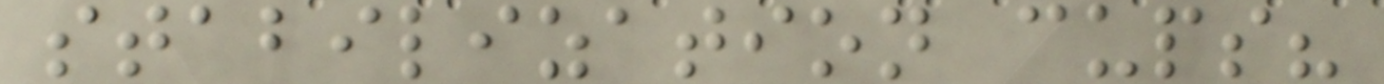stabilization cups?
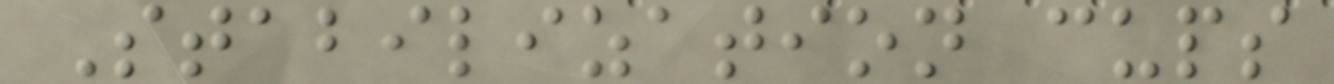Stabilization cups
